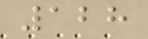128
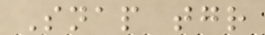Snap together
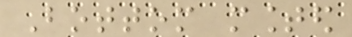Bottom mounted
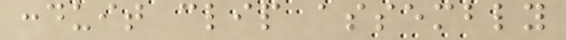conduit clip assembly
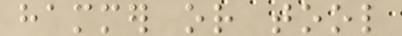hammer or tool
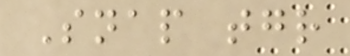Snap together
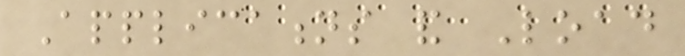Applications and Load
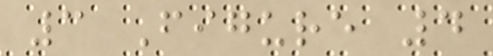3 Figure 4
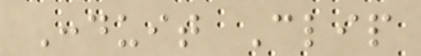Conduit Clip
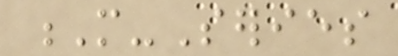M-Series
